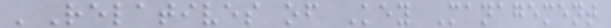'Relatives of Key Management
